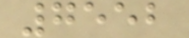7552
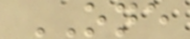ONE
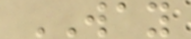WAY
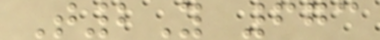T2Y 673
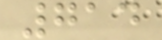714
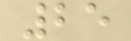25
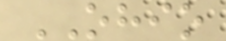OHIO
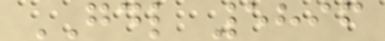GDL 5896
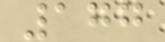177
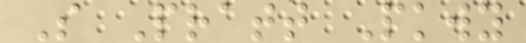S Pratt Pkwy
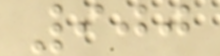900
